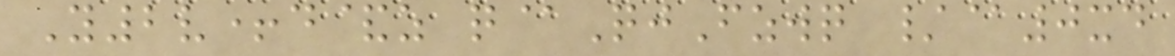Y2v+d&z q@QjFzwq /@0xd
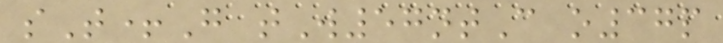sT+G tW57ntC o37p
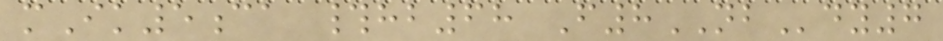mIk5ca #hb68 F8NBdy7
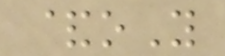&oY
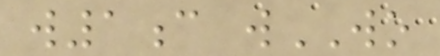w1c wWO
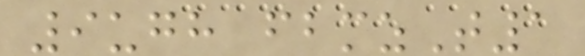9ugh fbmzT1
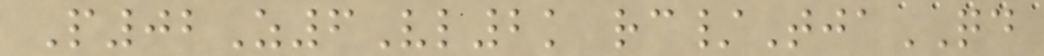P02Z6Vl2k rc/TjaQD
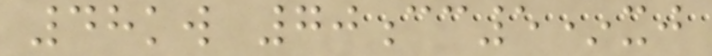48kw 70cc5*xj
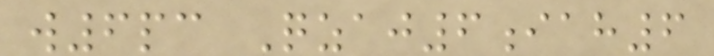w6pc Qzaj6iah6
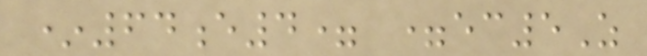*64e4= =ec5Z
